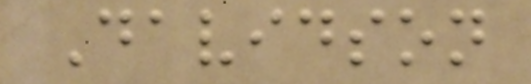Davidson
